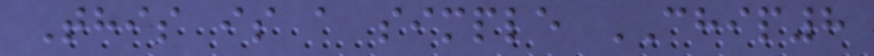This is a simple CHIP8
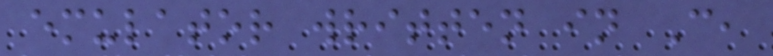emulator written in C,
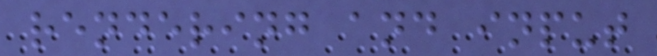rendering and input
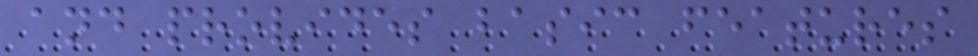and provides basic features
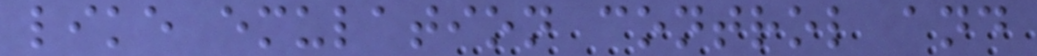like emulation control and
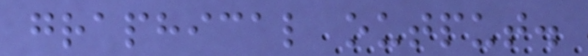graphical output.
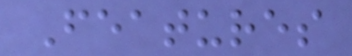Features
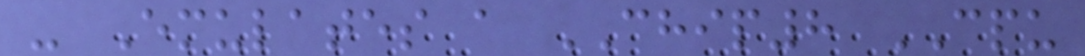- Emulates a CHIP8 CPU
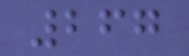267
